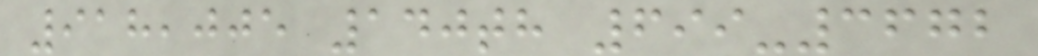918,005 140th 699-3672
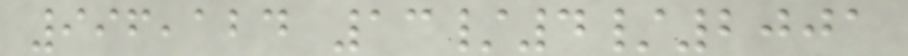996,124 13/4/2001
